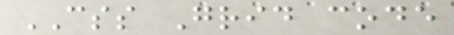CSS Grid code
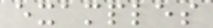examples
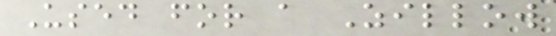Used for a Zillow
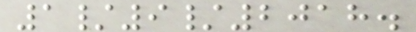1/9/2018.
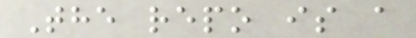The repo is a
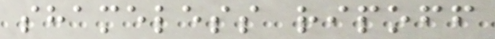shameless ripoff
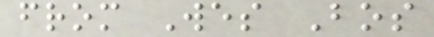from Wes Bos
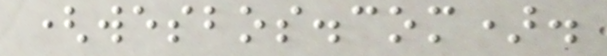(wesbos.com).
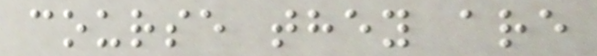course they are
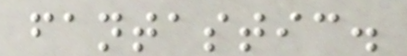fantastic.
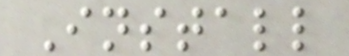Install
